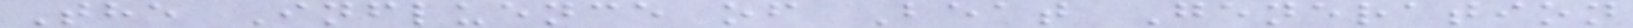The Influence of Beat Generation
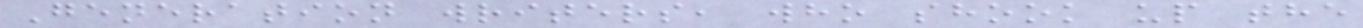Generation writers, who shook up the
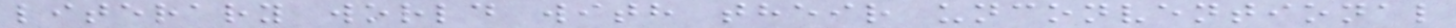literary world with their unconventional
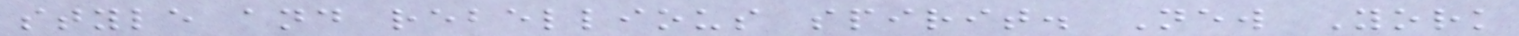style and rebellious spirit. New York
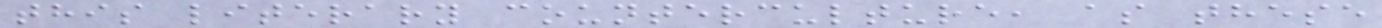this literary counterculture, as these
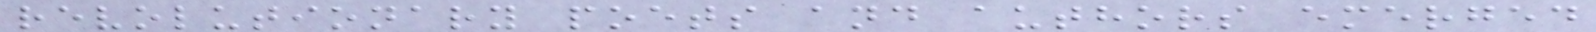revolutionary poets and authors emerged
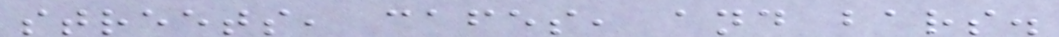streets, cafes, and bars.
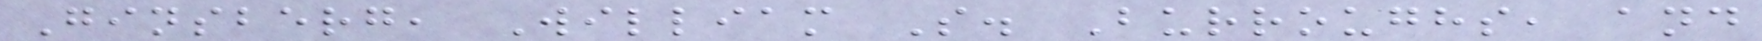Ginsberg, William S. Burroughs, and
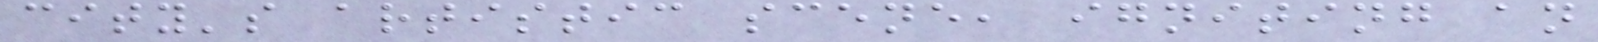city's artistic scene, igniting an
